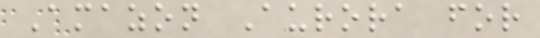Amazon Aurora for
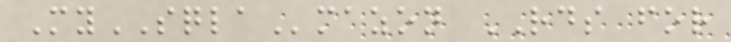MySQLAmazon RDS for
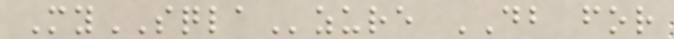MySQLAzure DB for
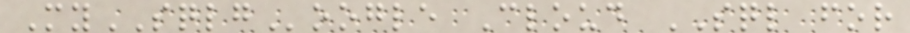MySQLGoogle Cloud SQL for
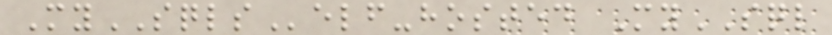MySQLSelf-hosted MySQL
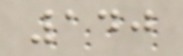140
